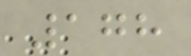178
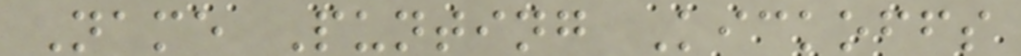Name Punting Kickoffs
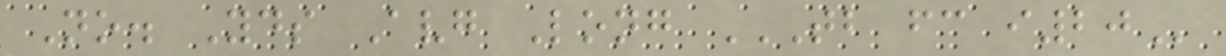No. Yds Avg Long TB FC I20
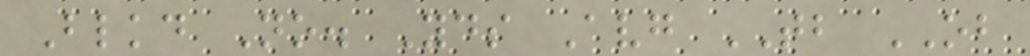Blkd No. Yds Avg TB OB
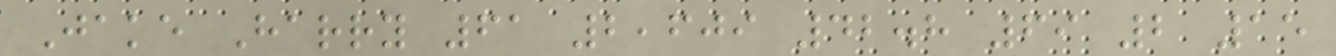Jake Harry 61 2,609 42.8 69 2 15
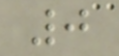0
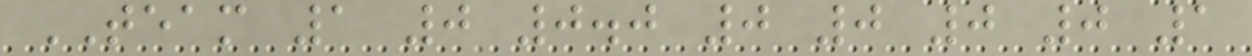TEAM 1 0 0.0 0 0 0 0 1
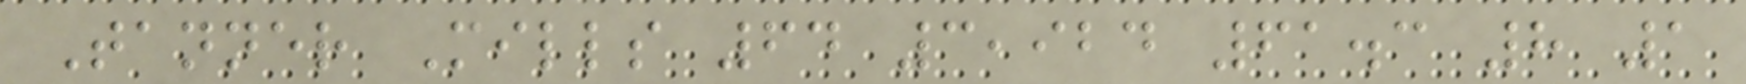Tanner Mills 64 3,924 61.3 8 1
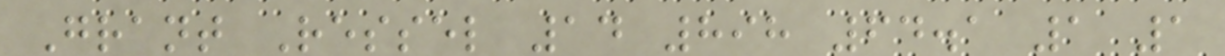Grant Ressel 14 898 64.1 1 1
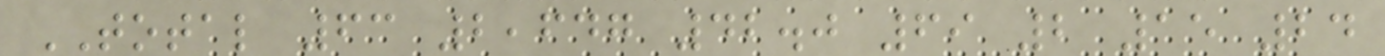TOTAL 63 2,647 42.0 69 2 15 24
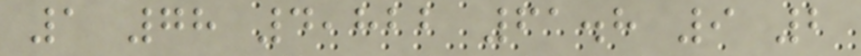1 78 4,822 61.8 9 2
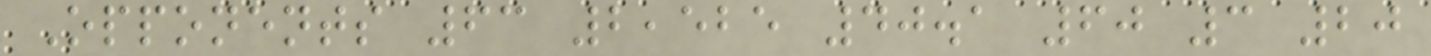Opponents 63 2,525 40.1 60 3 20
